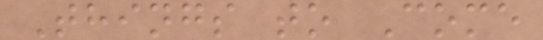Things to Come
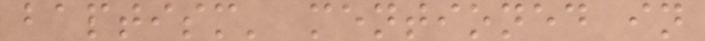baptism' mentioned in
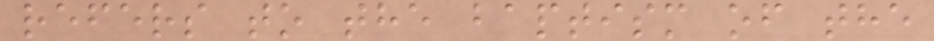refers to the baptism of the
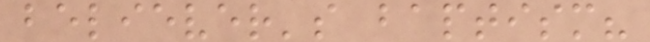believer's baptism?
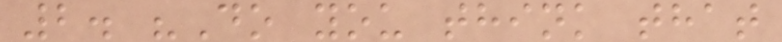2. "Do you think that
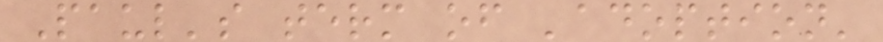Paul's term of 'adoption'
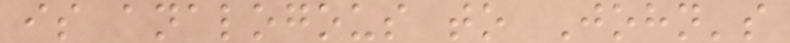is analogous to John's
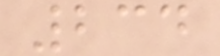234
